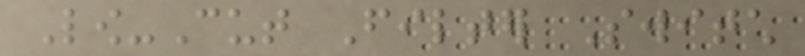Low-Cut Filter Switch
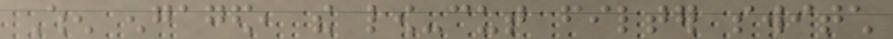When engaged, the low-cut filter switch
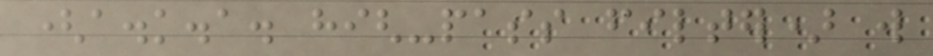(a.k.a. high-pass filter) will
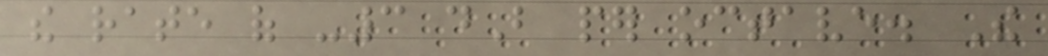the rate of -3 dB per octave. The
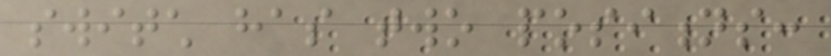switch has two positions:
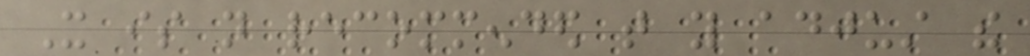It is not recommended that you adjust the
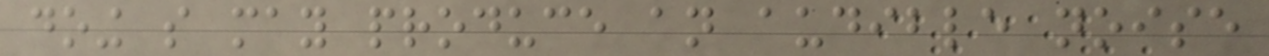doing so may produce an audible noise
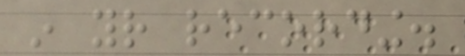in your recording.
